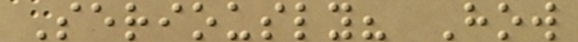Seriously? How
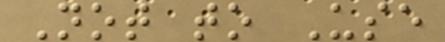Not to Use
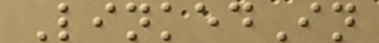LinkedIn
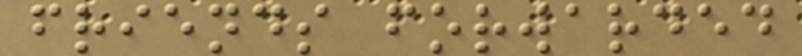friends forwarded
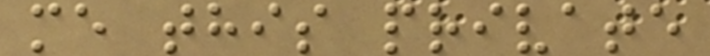me this private
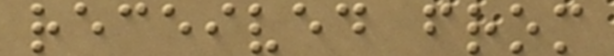received from
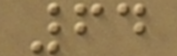64
